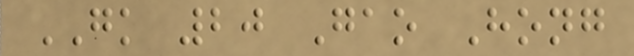GK 20 Gao Hong
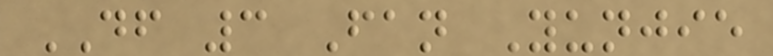DF 3 Fan Yunjie
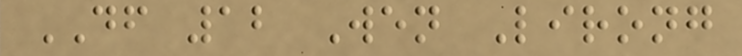DF 12 Wen Lirong
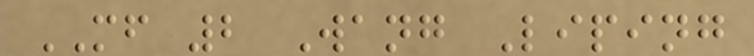MF 2 Wang Liping
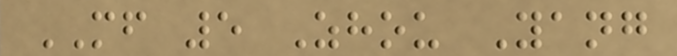MF 5 Zhou Yang
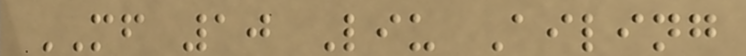MF 10 Liu Ailing
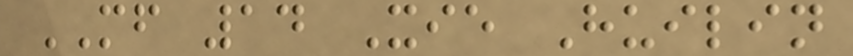MF 14 Xie Huilin
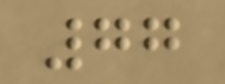77
